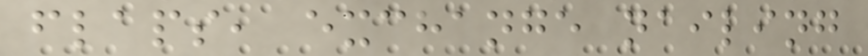flaps, exchange nailing
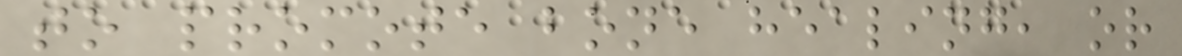to promote bone healing, or
